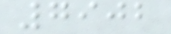7902
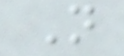N
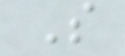S
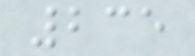235
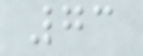73
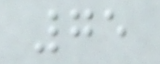75
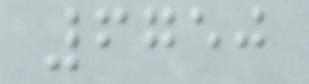6750
